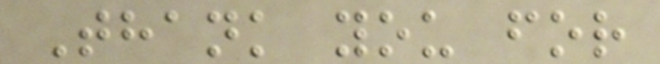Thank you for
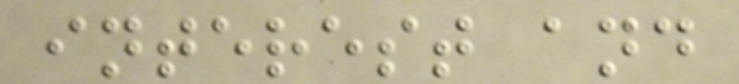interest and
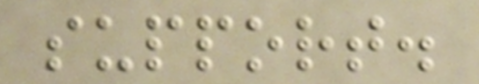support.
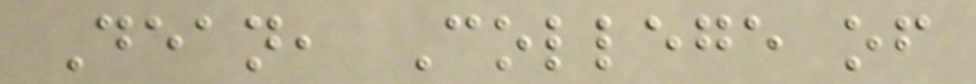Dean, College of
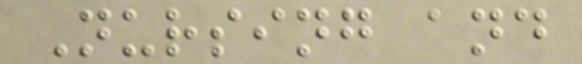Nursing and
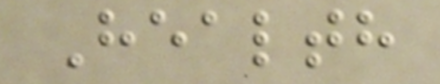Health
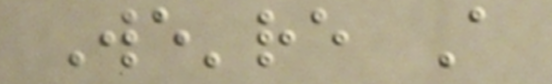We're A
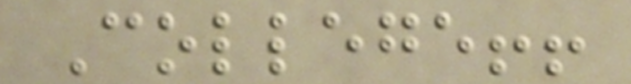College!!
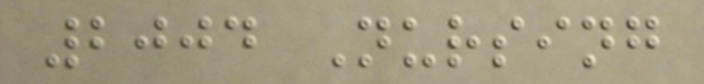2004 Nursing
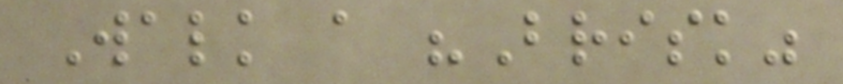Walk a "Brisk"
